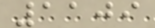1109
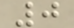0
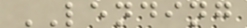LENDING
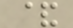&
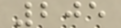205
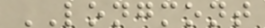LONGMONT
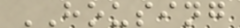HOUSING
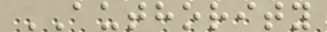AUTHORITY
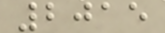2015
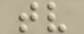tv
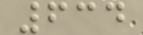634
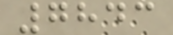7843
